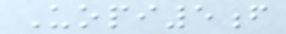Uopi5f
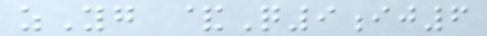zYg &Q9ij6
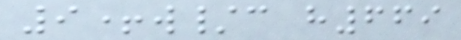9+w/c h669
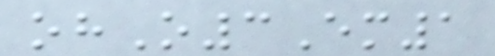ohO3Em1
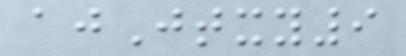ajJtxy9
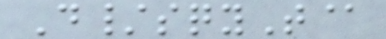D/sqyT@
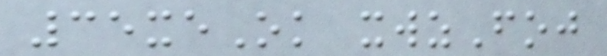35xeOk xwzFoj
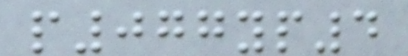p077yp4
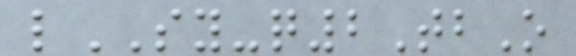lSY-q2TbO
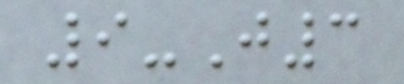9-J3
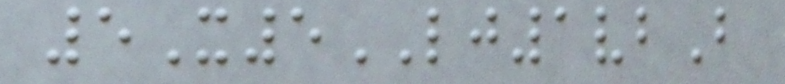5X5LJ1vbB
